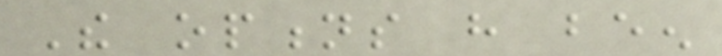The options have been
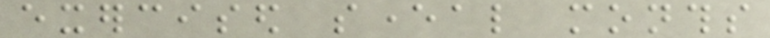exercised several months
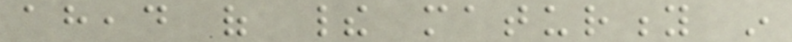ahead of their maturity in
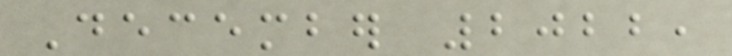December 2022,
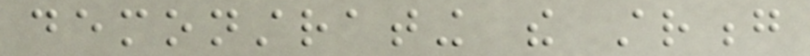demonstrating the strong
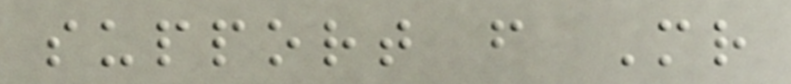support from Mr
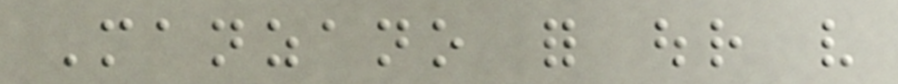Manzano for our very
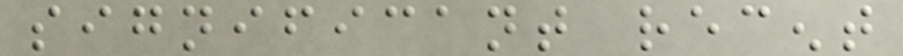significant recent
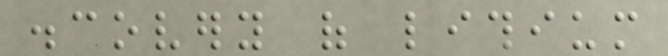discovery of lithium
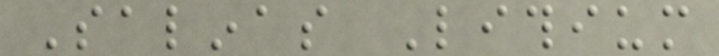Salinas Lithium
